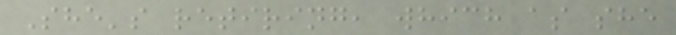She's retiring, which as she
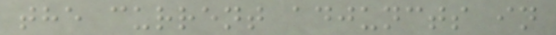the current adjuncts in
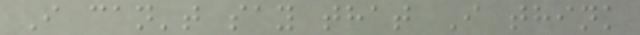I can't say that I think
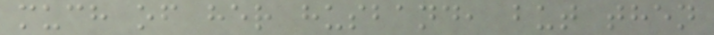much of her husband, but then
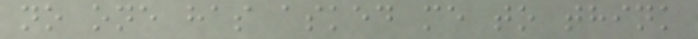no one has asked me to think
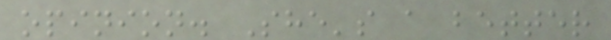opinion. She's a better
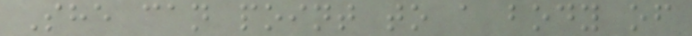She can point to a body of
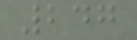247
